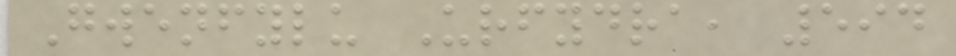Gwenfylu Urfydra, 594
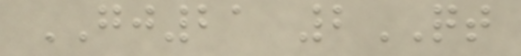GJ21 2QT
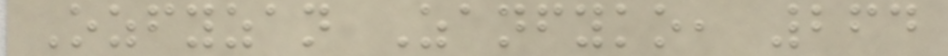Ozfyzan Zanfyko, 264
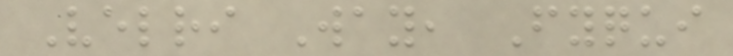Velri Way, Fyqui
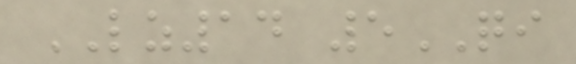LZ14 5QI
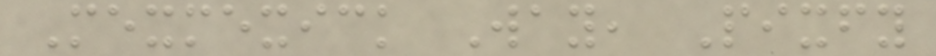Mexmexick Way, Pixfy
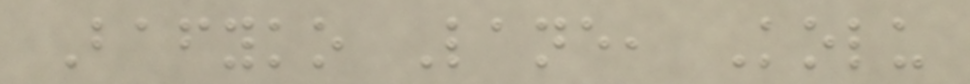Bafyko Lane, Kolu
